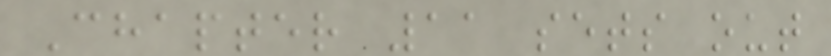Chapter 11 sets out
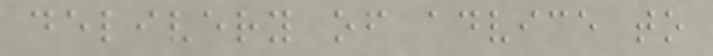delivery of advice to
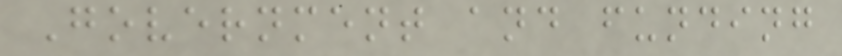Government and funding
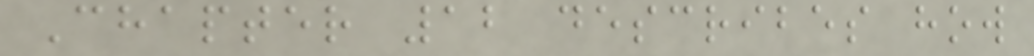Chapter 12 describes how
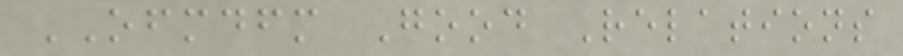OFMDFM Good Relations
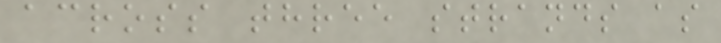across three strands as
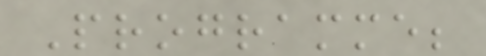Programme;
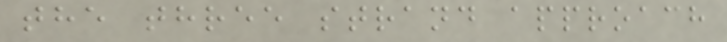the three strand approach
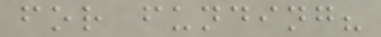for funding?
